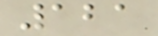121
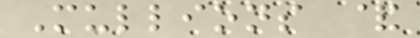Mullions &
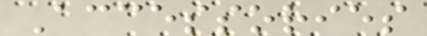Accessories
